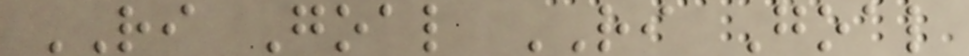RI Goal RI Goal
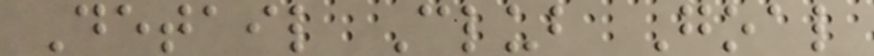Detail Club Goal
